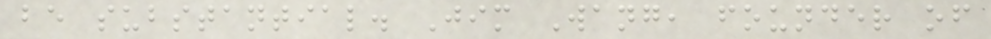be substantial. Jim Wang, founder of
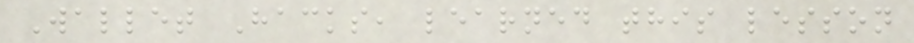Wallet Hacks, learned this lesson
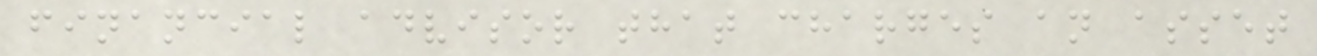financial advisor that charges an asset
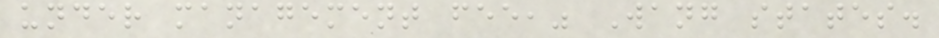under management fee," Wang states.
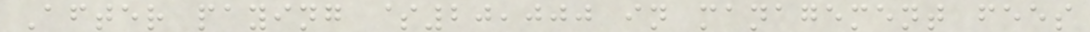After paying $20,000 in management fees
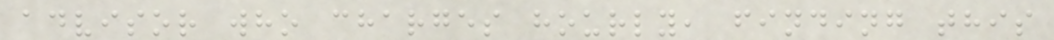advisor who charges hourly, finding this
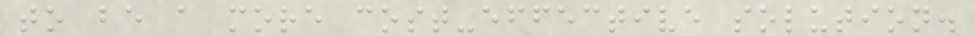to be a more cost-effective solution.
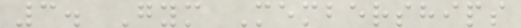3. Gym Memberships
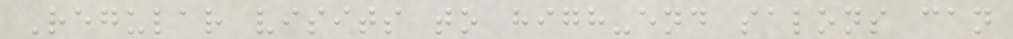Regular visits to high-end salons can
